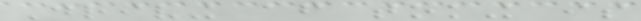Driving after toking is
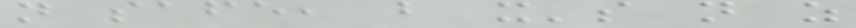not safe, but it's not as
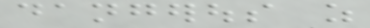dangerous as
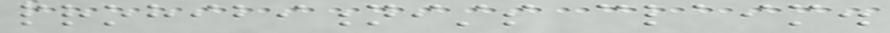prohibitionists claim.
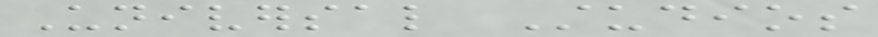Universal Studios
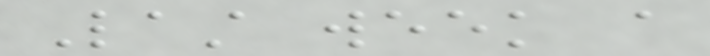Last week a
